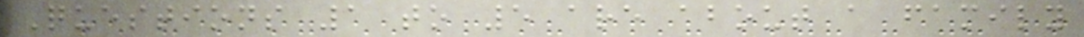Questions 1 to 5 are about a family
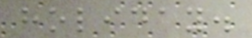holiday.
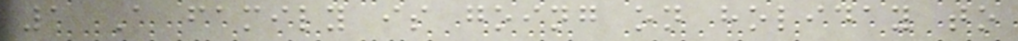1 A family is going on holiday to
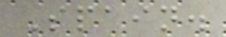Spain.
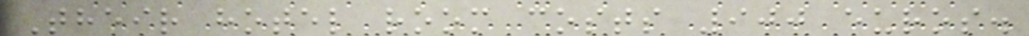Their hotel room costs 900 euros.
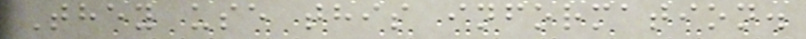They use this information.
